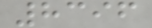8396
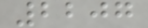2207
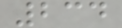234
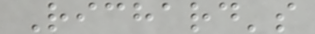Richard's
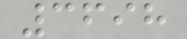3698
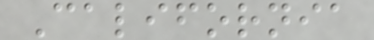California
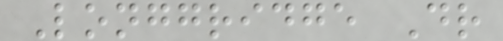Longgridge Dr
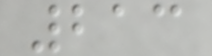213
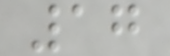17
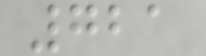721
